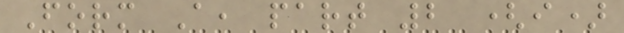Form A, part 2 (i)
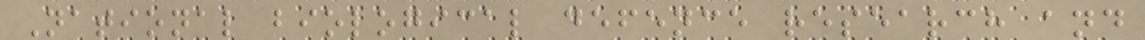National biological defence research and
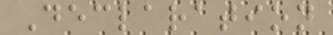Declaration
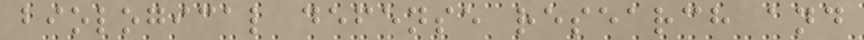biological defense research and
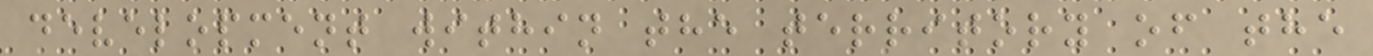development within the territory of the
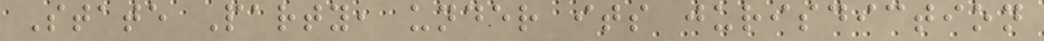State Party, under its jurisdiction
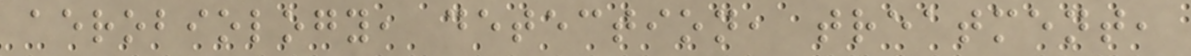aerobiology, detection, treatment,
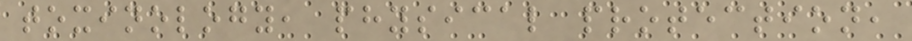toxinology, physical protection,
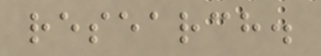research.
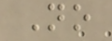No
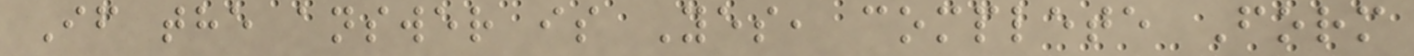If the answer is Yes, complete Form
